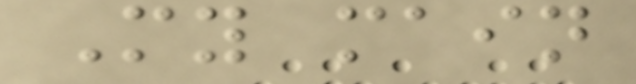My main
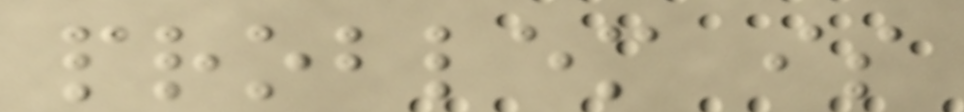problem is
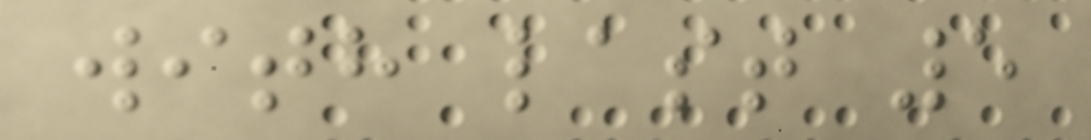with last 5
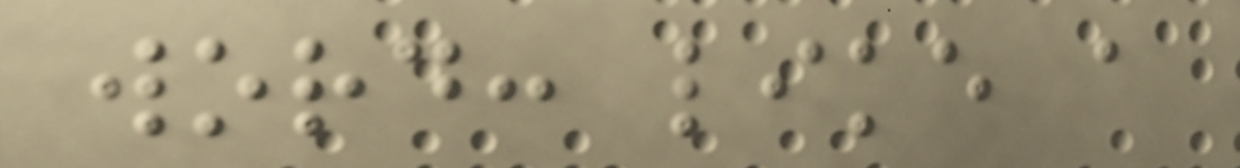word: like a
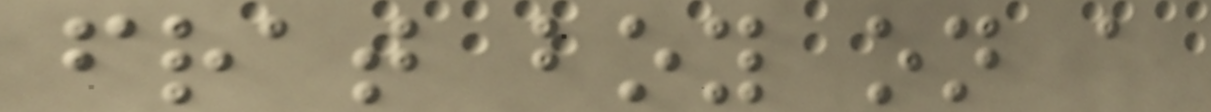frat boy on a
